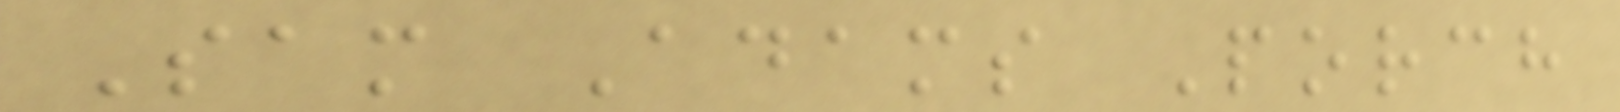Sam Adams Porch
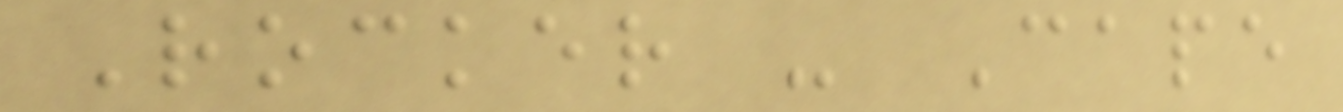Rocker - Cape
